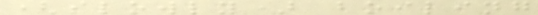(slowly) boiling
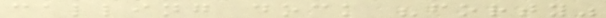calling dock "forty"
